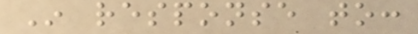In response to:
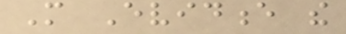More Evidence the
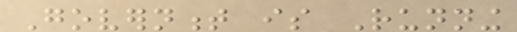Government is Running
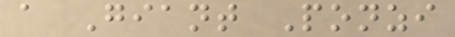a Giant Ponzi
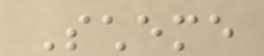Scheme
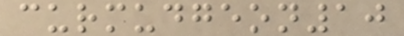curmudgeon10
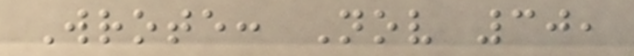Wrote: Nov 30,
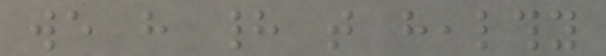we have had that healthy
